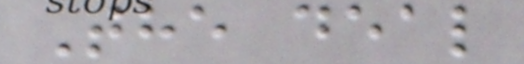The deal
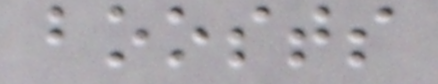boosts
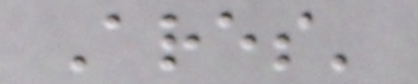Ares'
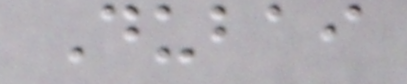Dubai
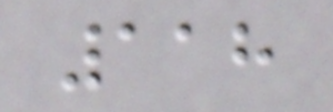118
